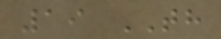19 TH
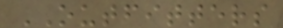OUTFITTERS
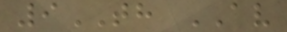9TH AV
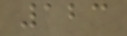123
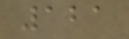121
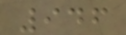946
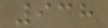938
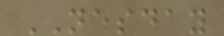NESDAY
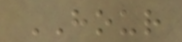HOUR
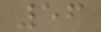56
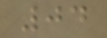04
